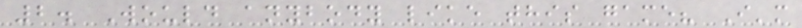2. Would anybody like this game? I'm
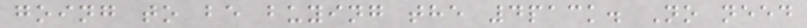going to be buying the 4pack. No need
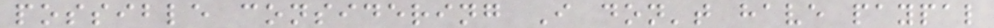possible considering I don't have paypal
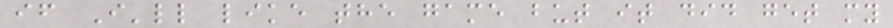if I'll like the game but it did get my
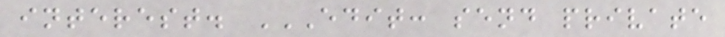interest. EDIT: SEND PRIVATE
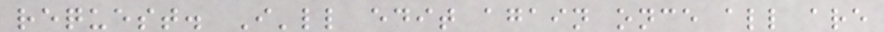request. I'll edit again once all are
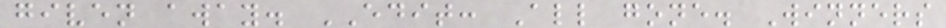given away. EDIT: All gone. Winners
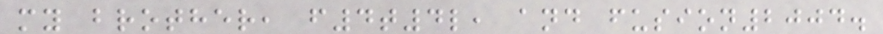my brother, f4t4l, and fusion2004.
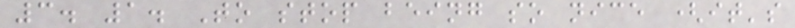3. 1. To stop being so nice (it's
